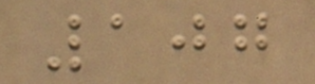107
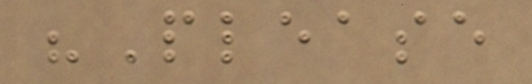"Please
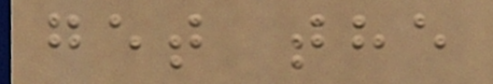get the
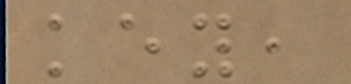key,
